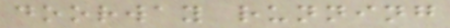doorway running
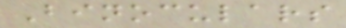Binoculars
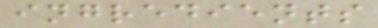ingredients
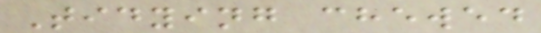Tidying chewed
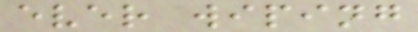ever wiping
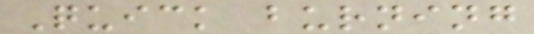Quick burning
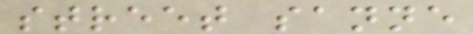street sanne
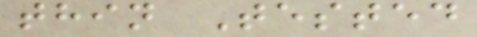thin Tested
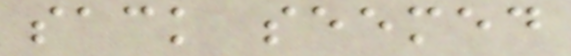sack seemed
